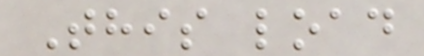This load
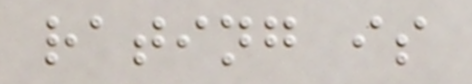rating is
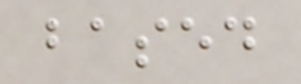based
